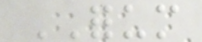FORUM
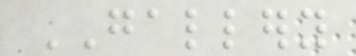GALLERY
